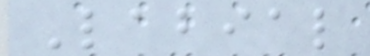Labial
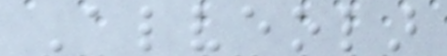Alveolar
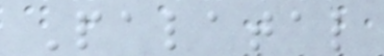Palatal
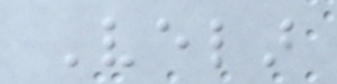Velar
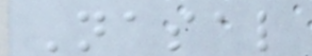Nasal
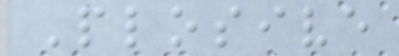Plosive
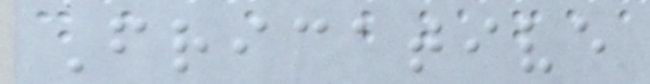Fricative
